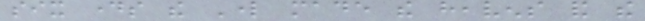six days the Lord made the heavens and the
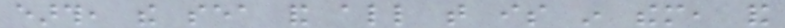earth, the sea and all that is in them, and
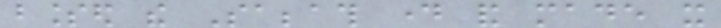blessed the Sabbath day and made it
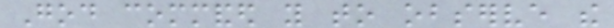God commanded you to observe the
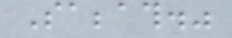Sabbath."
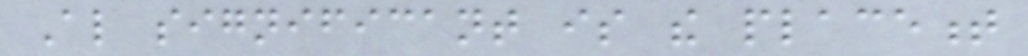Also significant is the placement
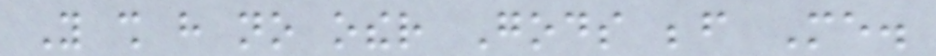You shall have no other Gods before Me.
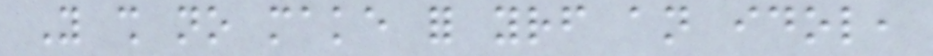You shall no make for yourself an idol,
